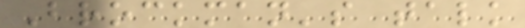Brockman's talk
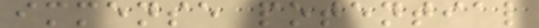immense potential
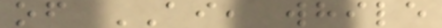of AI, while
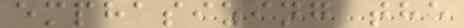emphasizing the
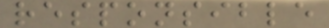responsible
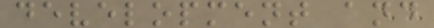development and
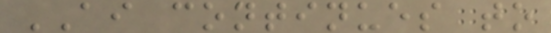AI continues to
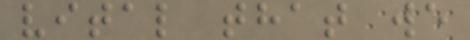vital that we
